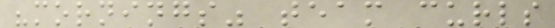"mornings" team curls
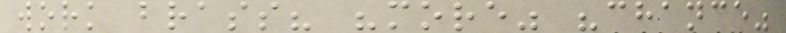work brass? "more" "chance"
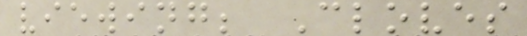viewing; Cloves
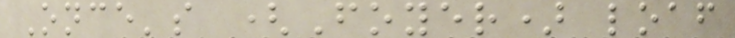Once's (Foyer) loaf
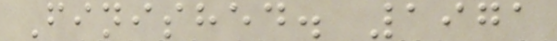Finished. 1971
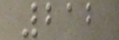212
